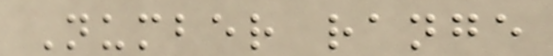Number range
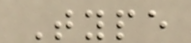Type
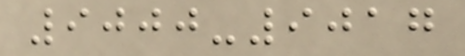9000-9017
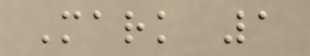Mark 1
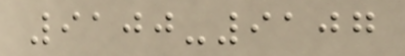9100-9107
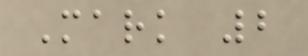Mark 2
